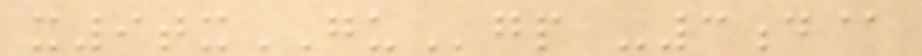x9txGUgp -3d@
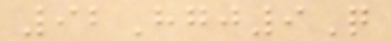92Hgj9Q
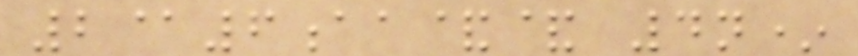2@6aa&& 4n*
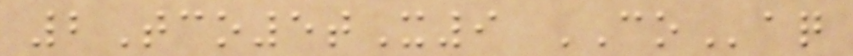2Tco5tX9 COaq
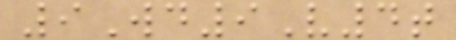9Wd9V4t
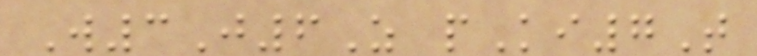W3J6Z pKi7T
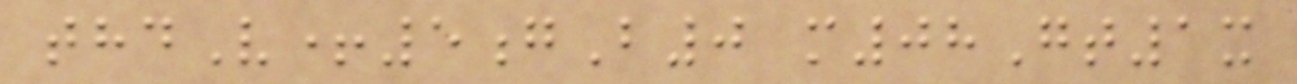thdV+5gB0 m08Gt1x
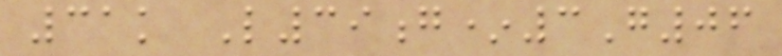31k L39g*3G06
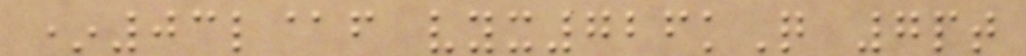*03l@f vyx726kQ 7pt
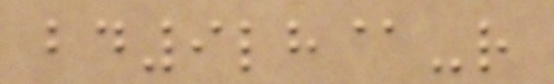bd9lh@-r
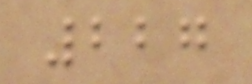227
